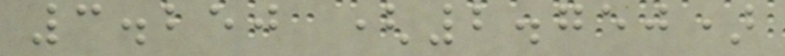3.250 (2.750)
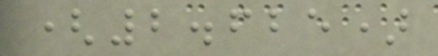(2.625)
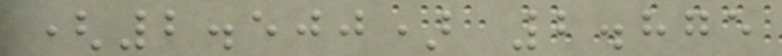(2.500) 2.875
